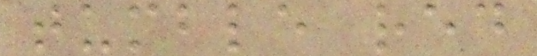tumble red
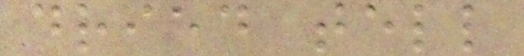dried tell
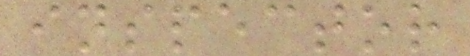inspector
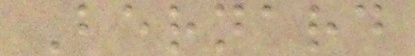Bernard
